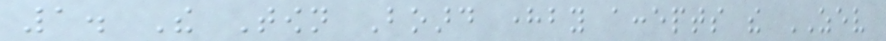1. The Town Board hereby accepts the ZEV
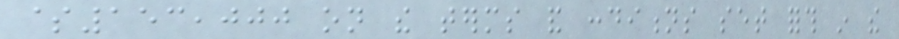$153,000 on the terms and conditions set forth in the
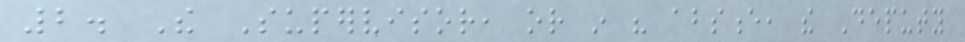2. The Supervisor, or in his absence, the Deputy
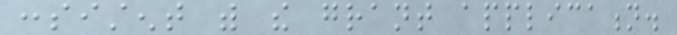consistent with the grant application.
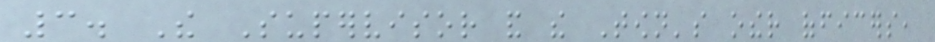3. The Supervisor and the Town's other officers,
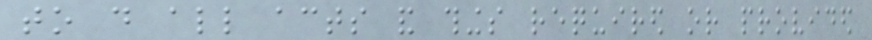to do all acts and things required or provided
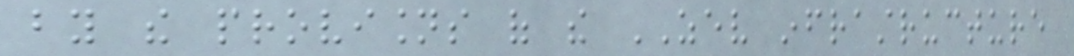by the provisions of the ZEV infrastructure
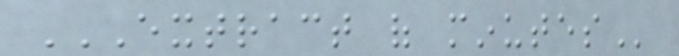EXTRACT OF MINUTES
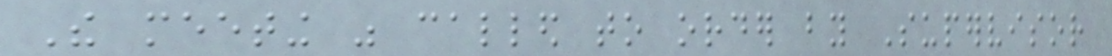The meeting was called to order by Supervisor
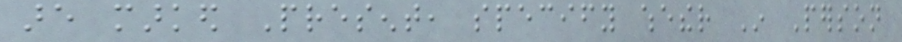are marked Present, specify whether In Person
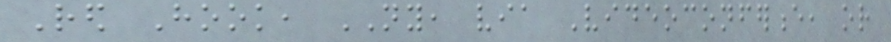Red Hook, NY, via Videoconference, or
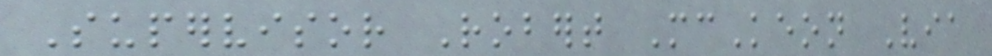Supervisor Robert McKeon Via
